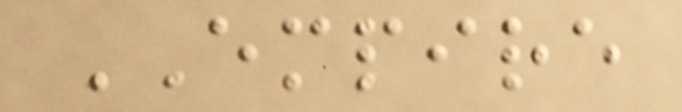EMPIRE
